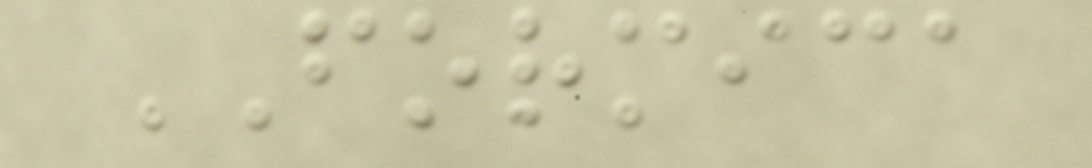FORMICA
